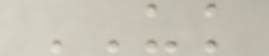UK
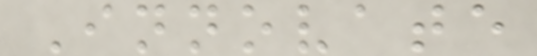Innovate
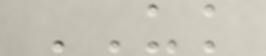UK
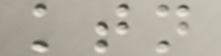ktn
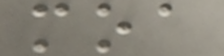moa
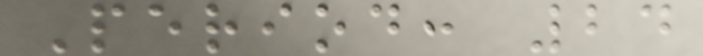Period: 24
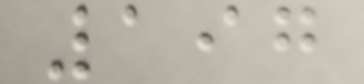197
